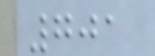701
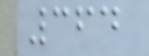364
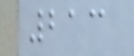213
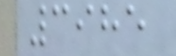3985
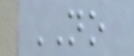NO
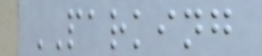PARKING
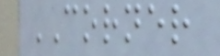CORNER
